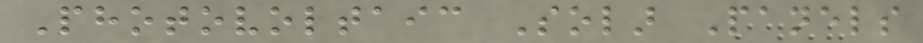Photovoltaic Solar Panels
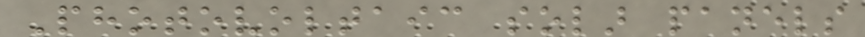Photovoltaic solar panels
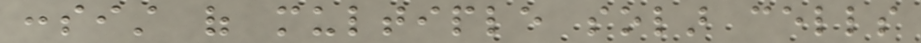consist of multiple solar cells
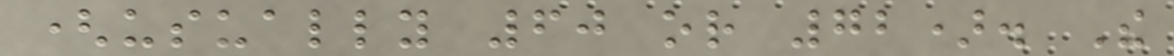(usually 60 or 72). The
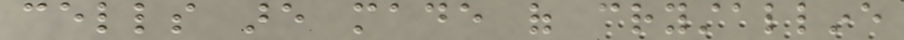cells are made of crystalline
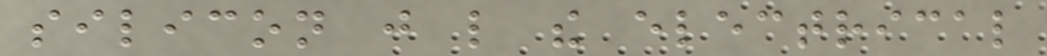silicon just like the electrical
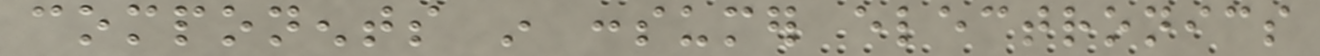components in consumer electronics
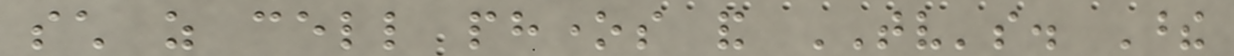such as cell phones and TV's. These
